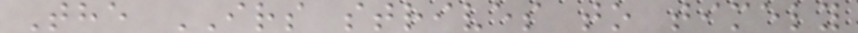The IRS strives to timely
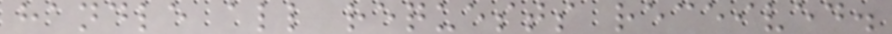handle all requests received.
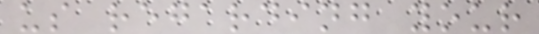us regarding your
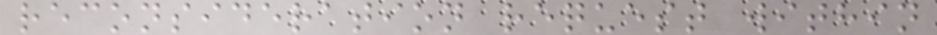reconsideration request within
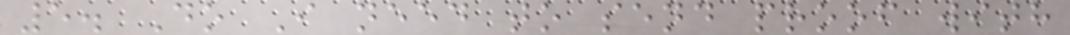5. Do I need to send proof with
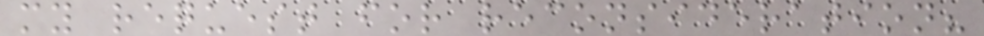my request for reconsideration?
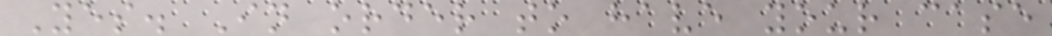Yes. In order to have your case
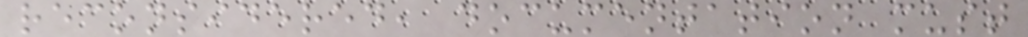reconsidered, documentation must
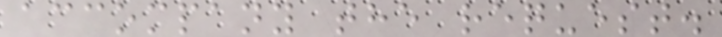accompany the request.
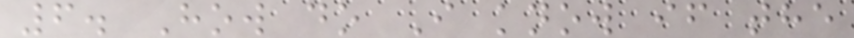6. How do I know if the
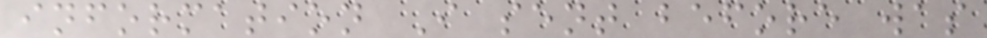information I sent before was
